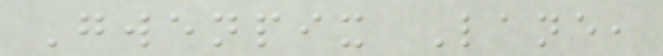Gwenpix Lane,
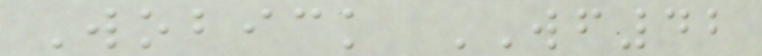Wobick WF42
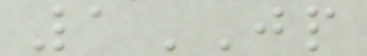1JP
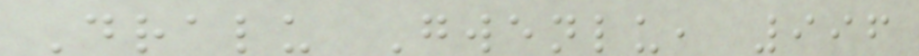Dralu Gwenlu, 996
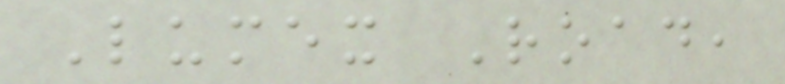Lumex Road,
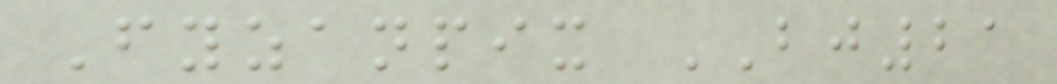Fyzanpix BJ21
